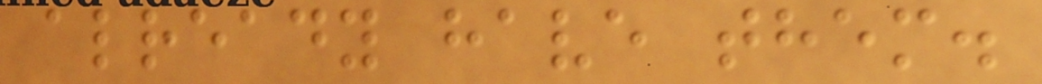already have them.
